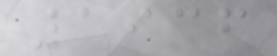1936
